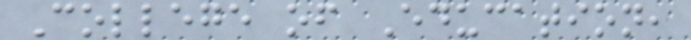College of Education,
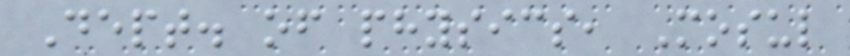Dept. of physics, Mosul
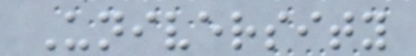University
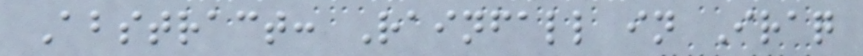Abstract: Rainfall in Iraq
